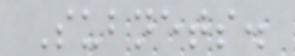Subnets.
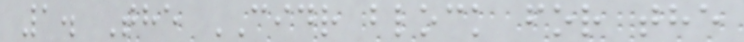1. The CIDR block for the
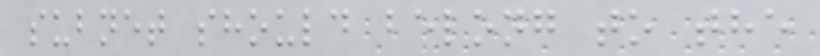subnet should belong to the
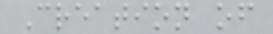Creation of
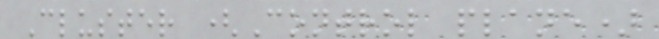Cluster (Control plane)
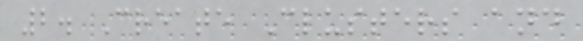2. Create Clusters and
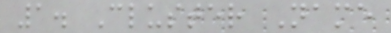1. Cluster Name
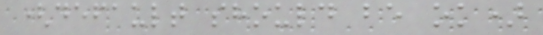(default should be ok)
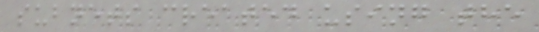subnets created using the
